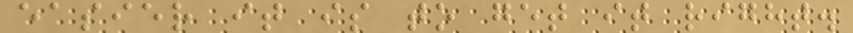easier it is to get it right.
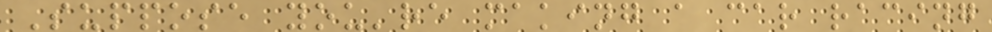Suppose you're making a car racing
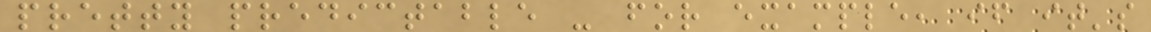pretty predictable - for example, if it's
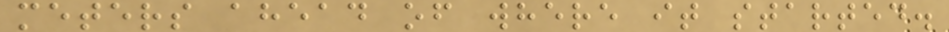meters ahead of where it started.
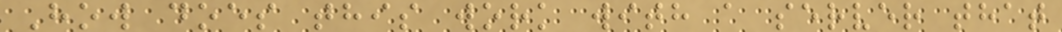How does this work with a server that
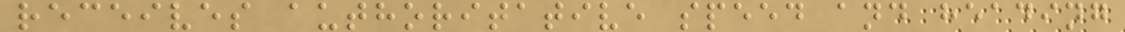receives authoritative speed and heading
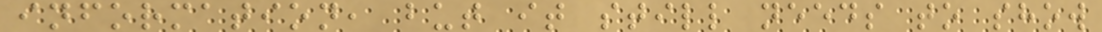information, but it still needs to show
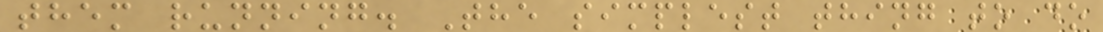them running. The simplest thing to do
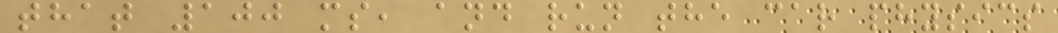that 100 ms, and run the car physics
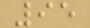95
